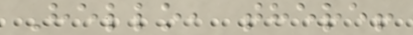Hello, there!
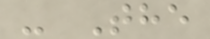- The
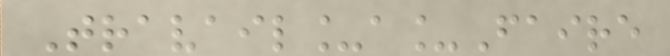Travail_a_Faire
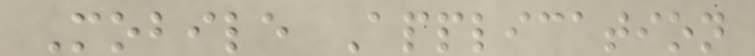Mobile Application
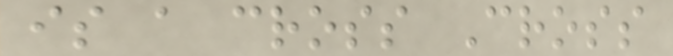is a cross Cross
